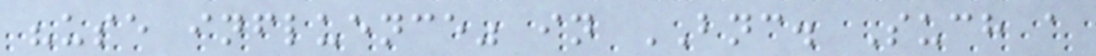"use influence" in BNC. Such a
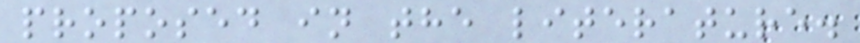proposed in the literature.
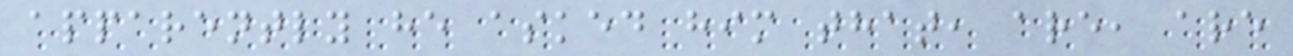apparently he asked him that, are, are
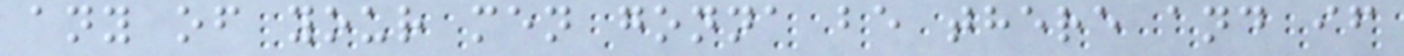any of your men gonna be there and if
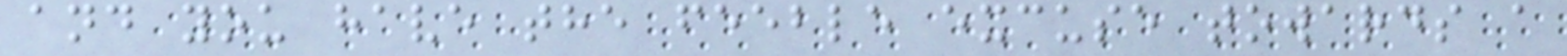and you have the feeble excuse towards a
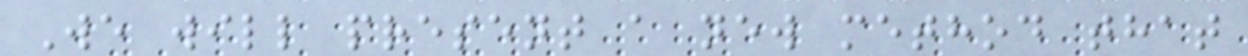We will present a new method that
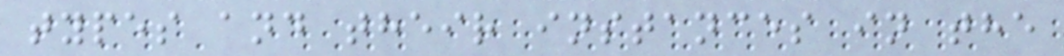types and their instances in the
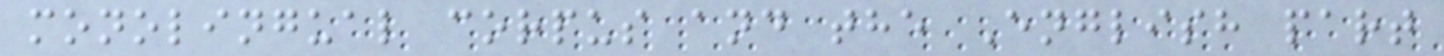monolingual corpus and the English part
